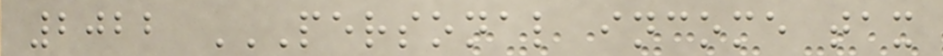2022 PERSONAL INCOME TAX
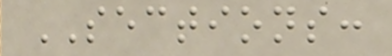SECTIONS:
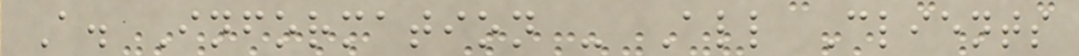A. Information - All Clients
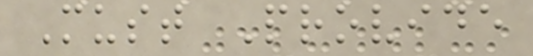Must Provide
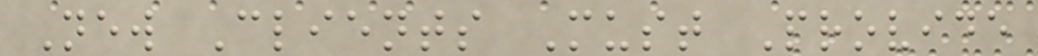New Clients Must Provide
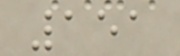151
